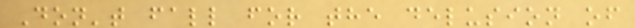Don't fall for the delusion of
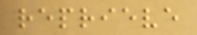reprieve
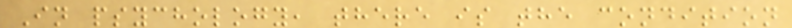In psychology, there is the condition
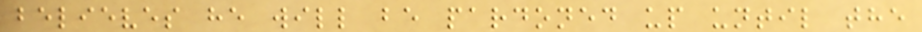believes he will be pardoned up until the
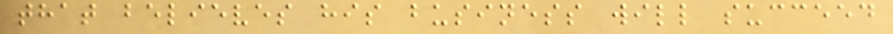that believes his business will succeed
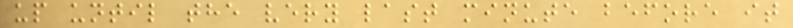up until the very last minute before it
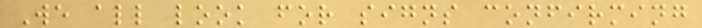We all look for signs confirming
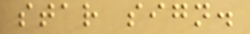star sign.
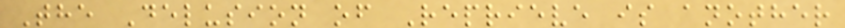The Delusion of Reprieve is another
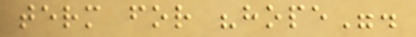term for "hope".
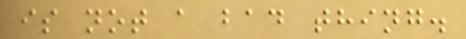is not a bad thing.
